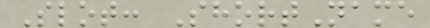Slot: ShortName
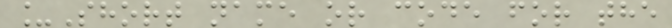_Short name or code for the
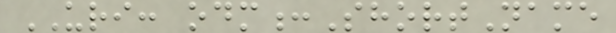URI: odm:ShortName
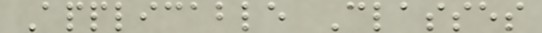Applicable Classes
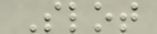Slot
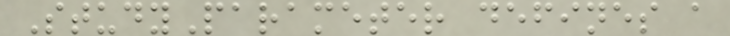StudyParameter defines a
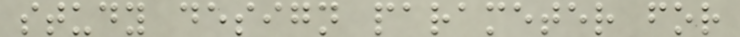study design parameter for
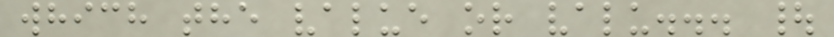which the value or valu... |
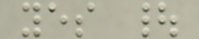yes |
